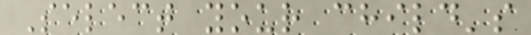Select your child's
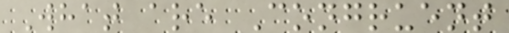What are Congruent
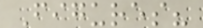Figures?
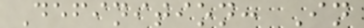Definition: In
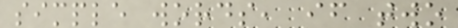simple words, if two
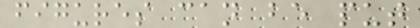figures can be put
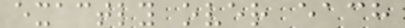exactly over each
